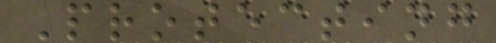Protecting
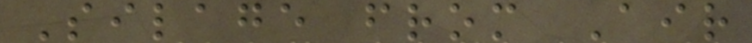Silage from Air
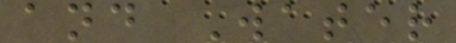and Water
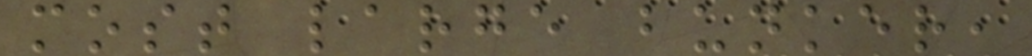most large bunker,
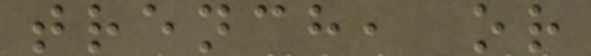trench, or
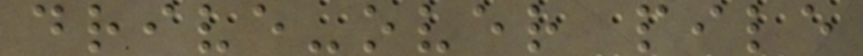drive-over pile
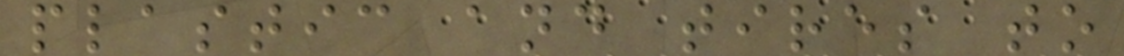plastic and tires to
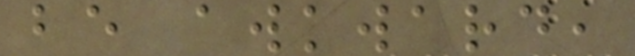be awkward,
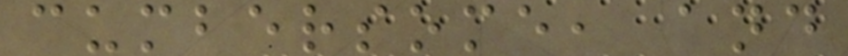cumbersome, and
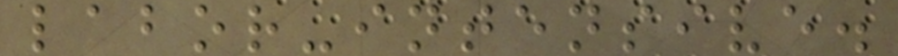labor-intensive.
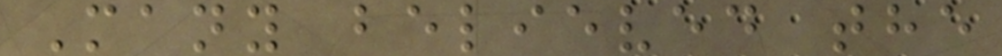Many believed the
